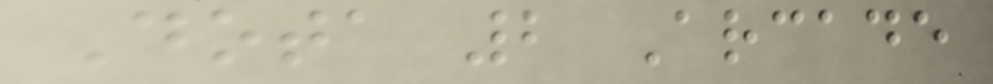Dota 2 Arcade
